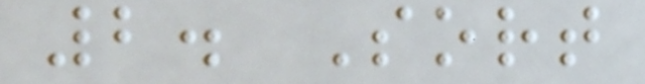2. Sort
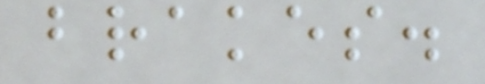brakes.
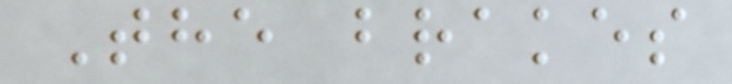The brakes
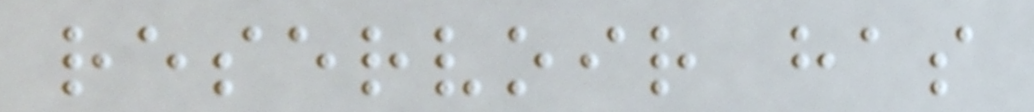reservoir has
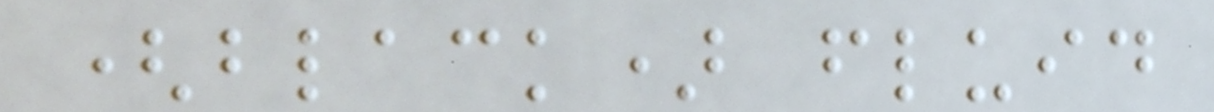(black) fluid
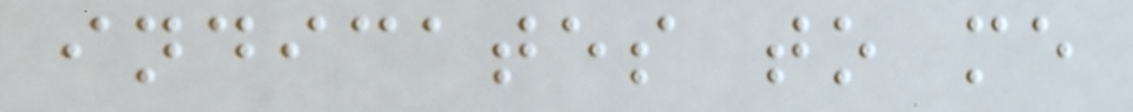indicates to me
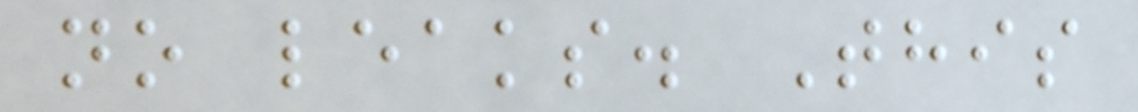no leaks. This
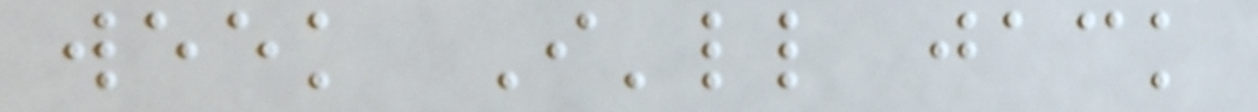week I'll jack
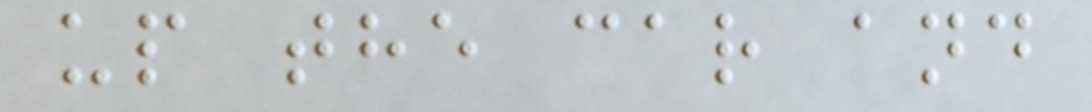up the car and
